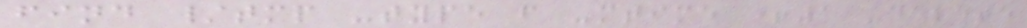find /tmp -type f -mtime +1 -delete
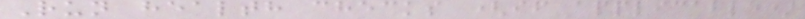Run health checks (if applicable)
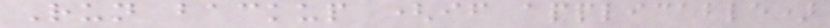Run backup (if applicable)
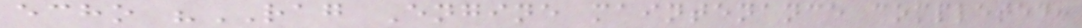echo "RAG Engine maintenance completed:
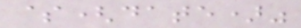$(date)"
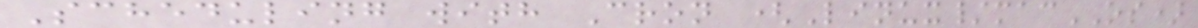Scheduling with Cron (Linux/macOS)
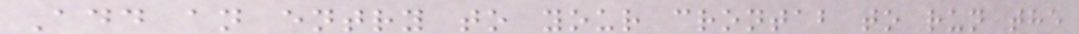Add an entry to your crontab to run the
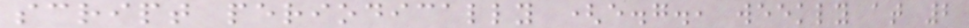script periodically (e.g., weekly at 2
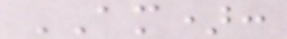AM):
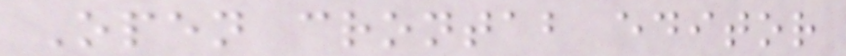Open crontab editor
